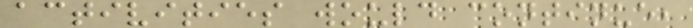activities would continue,
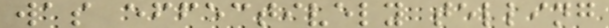was effectively telling
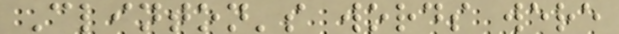Clinton's words were
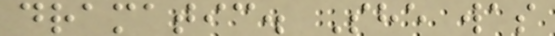dramatic. She was
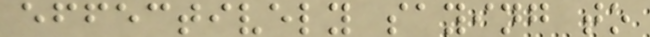effectively saying to
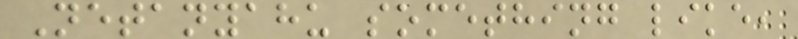Netanyahu something like,
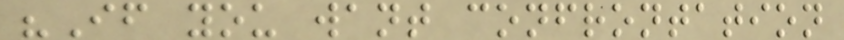"If you want confrontation
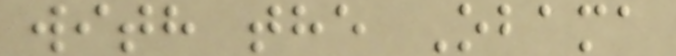with the Obama
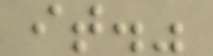it."
